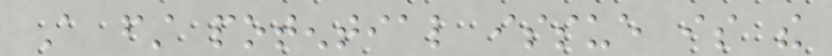A first potential issue is the
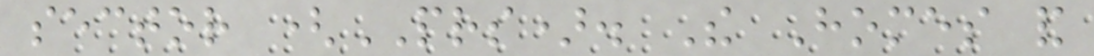sector (PRS). The Homes and
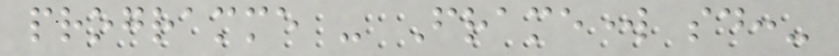programme - Framework said:-
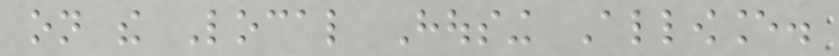on the Local Housing Allowance.
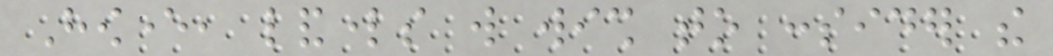However, landlords will wish to consider the
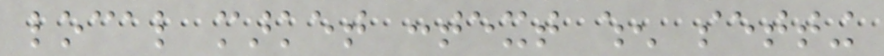local market context when setting
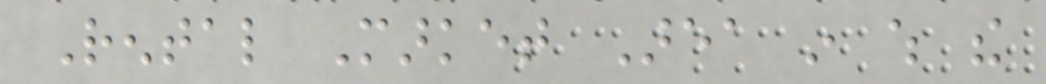Rental Market Area in which the
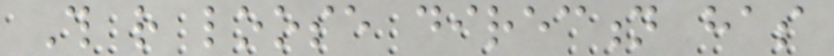This rather loose direction has
